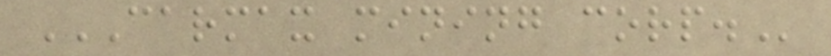CARMAX MINING CORP.
